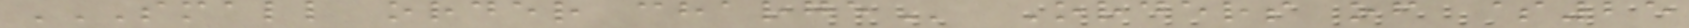SMALL ORDER CHARGE Orders of $25
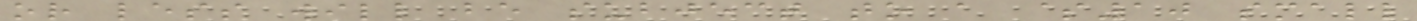or less will be subject to a $10 small
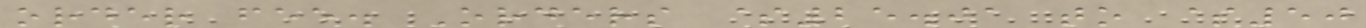order fee. Orders $25.01 to $50
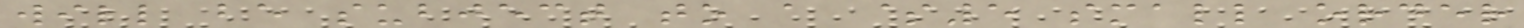will be subject to a $5 small order
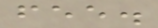fee.
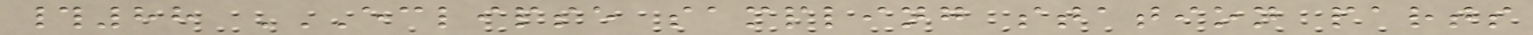#88 ECLIPSE SAMPLING STATION PARTS
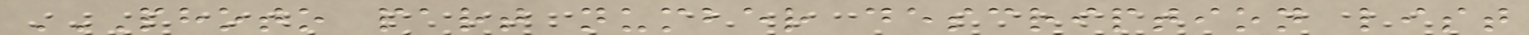PHOTO PART NUMBER DESCRIPTION LIST
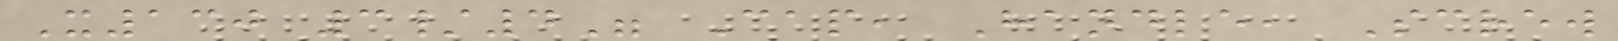X130 3/4" Cap, Handle, Screw
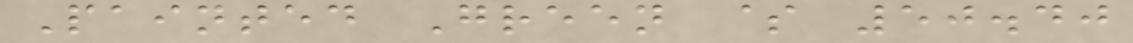Painted Green $ 50.40
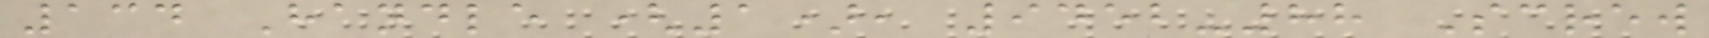134 Handle (1), 9452-88 Screw
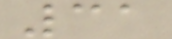31
